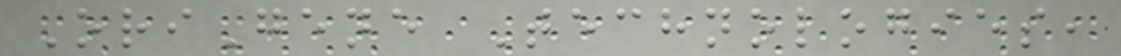OriGene Technologies,
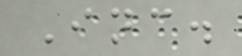Inc.
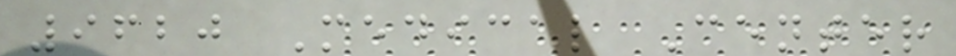9620 Medical Center
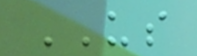US
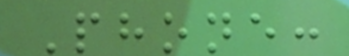Phone:
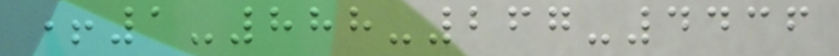+1-888-267-4436
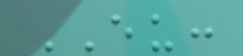EU:
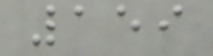159
